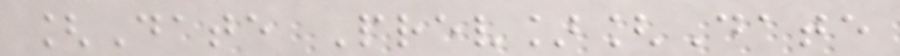[Date Prev][Date
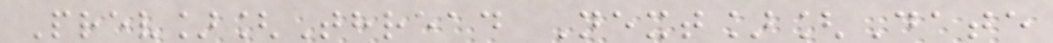Prev][Thread Next][Date
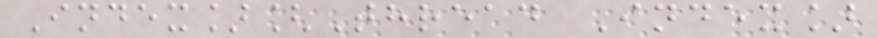Index][Thread Index]
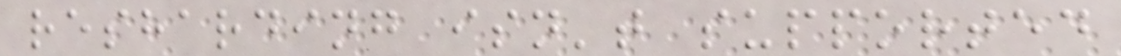resharding isn't supported
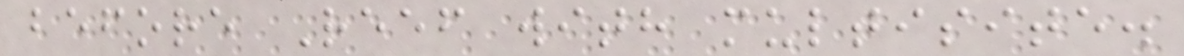before Reef with multisite.
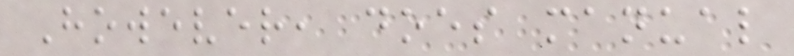However, does manual
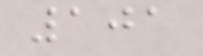101
